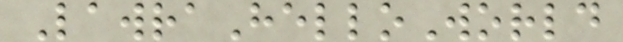LawraHelloWorld
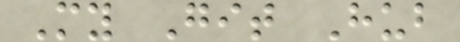My Git Hub
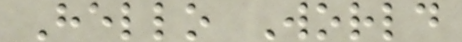Hello World
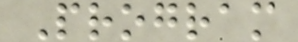Program
